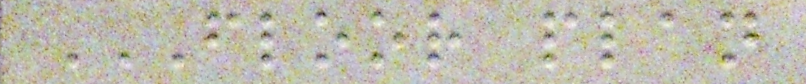FLOOR PLAN
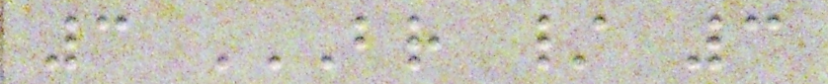3 BR / 3
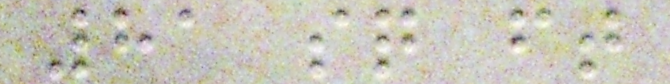81 sq ft
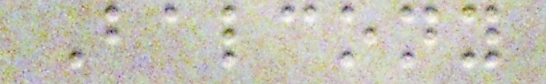Balcony
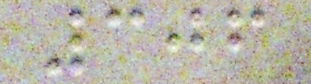306
